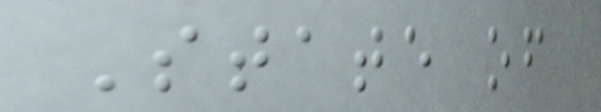State of
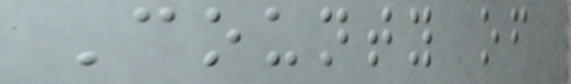County of
